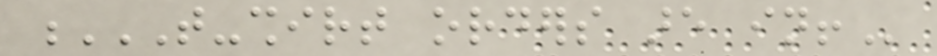T-SHIRT ORDERS ARE IN!
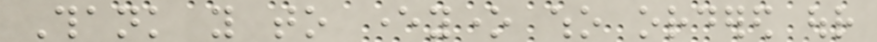Thank you to everyone who ordered our
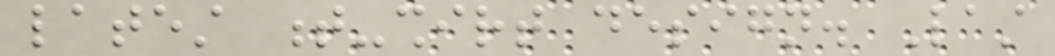latest t-shirt design. Last
